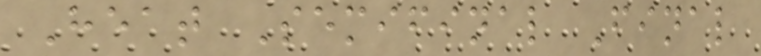Heat Semifinal Final
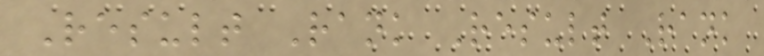Result Rank Result Rank
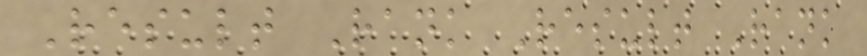Result Rank Result Rank
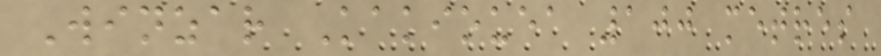Winzar Kakiouea 100 metres
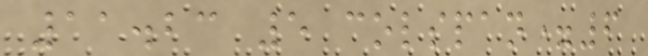11.23 5 colspan=6
